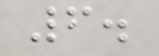6.
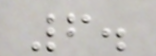6.
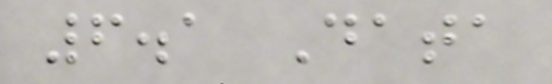6.1 Data
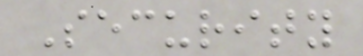Security
